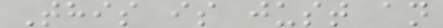This is just an
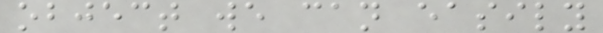object we can easily
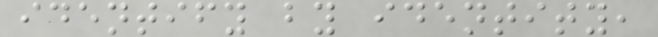identify by identity,
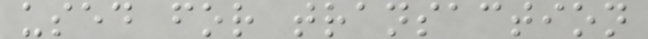used for transaction
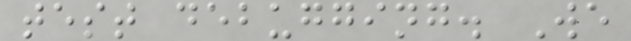test debugging. We
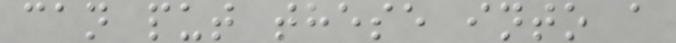can put these into a
